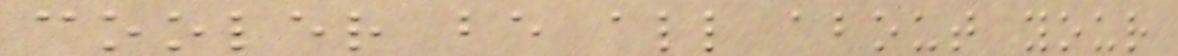cooler be all about your
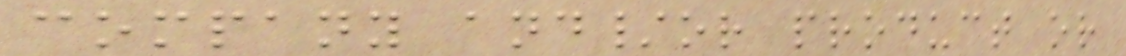company and/or product or
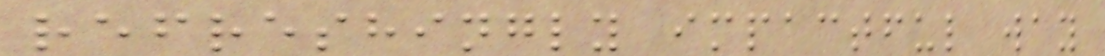refreshingly impactful way
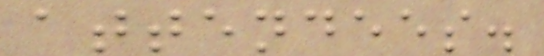attendees.
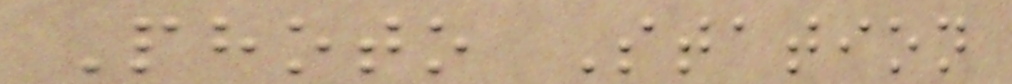Photo Station
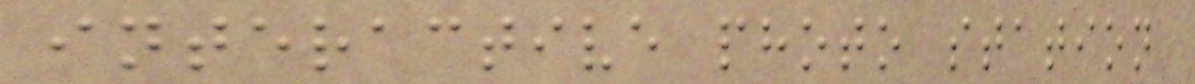interactive photo station
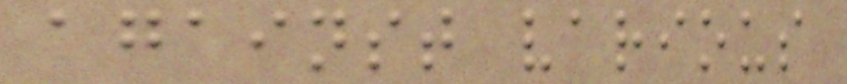against various
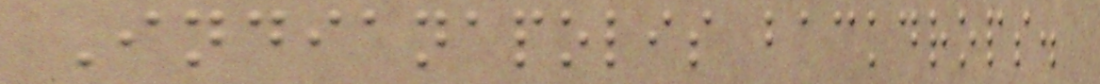Indianapolis backdrops.
